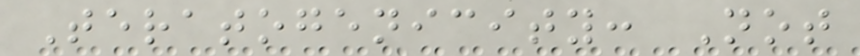Teratogenicity: Not
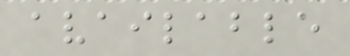available
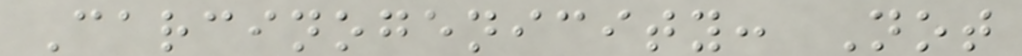Carcinogenicity: Not
